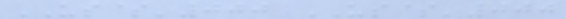US$'000 US$'000
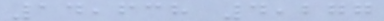14,638 4,277
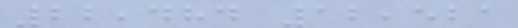22,484 12,521
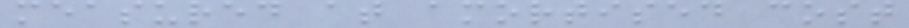measured at amortised cost
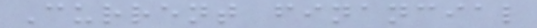Current financial
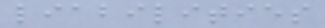liabilities
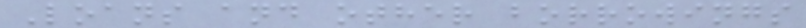Loans and other borrowings
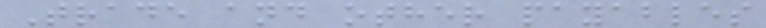Trade and other payables
